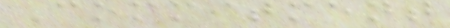Commitment
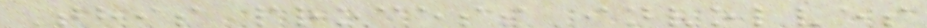This process involves
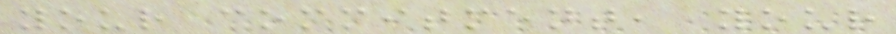your commitment, your
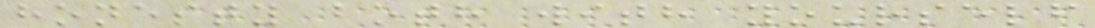honesty both with yourself
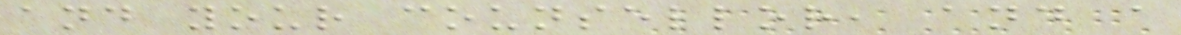and your counsellor, and a
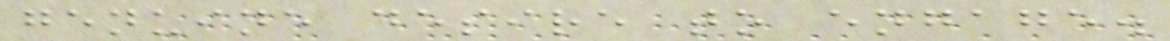genuine desire to engage.
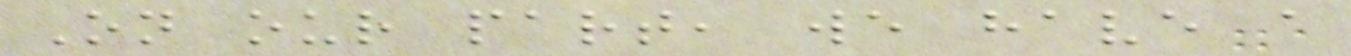On our part, we have a
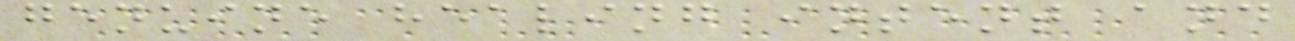genuine healing intent and
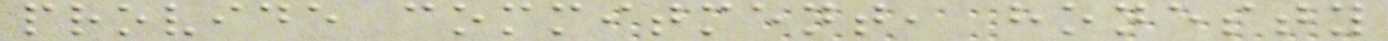provide commitment, honesty
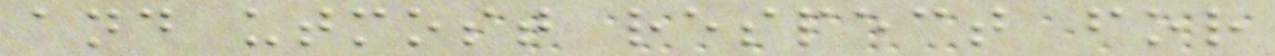and utmost respect for
